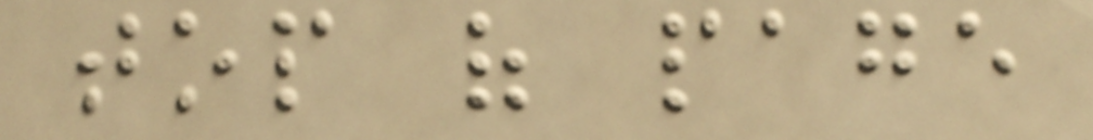top of page
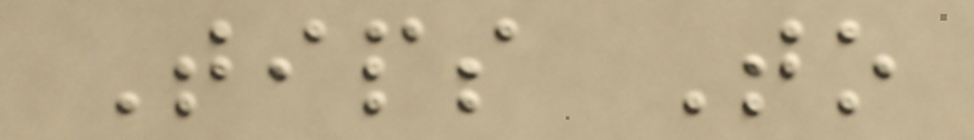Tips To
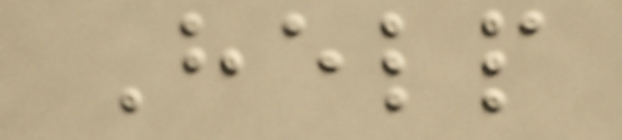Help
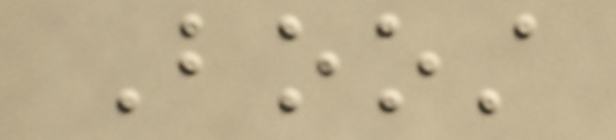Boost
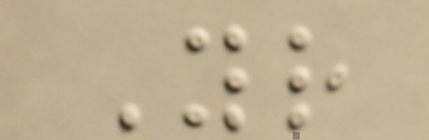Your
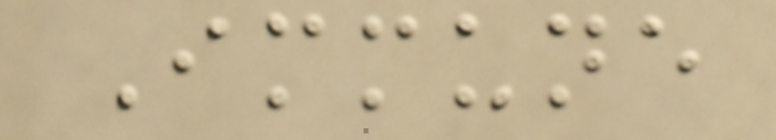Immune
